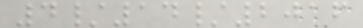4/14/2016
